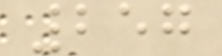257
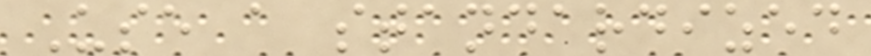Use a standardized
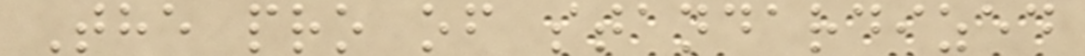The pro of standardized
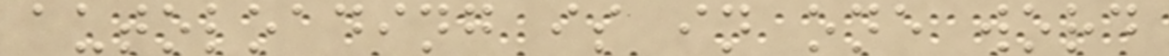autoloading is in one word
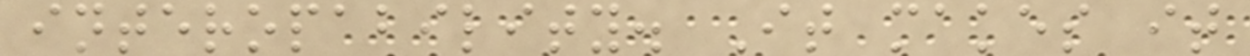interopability. It makes it
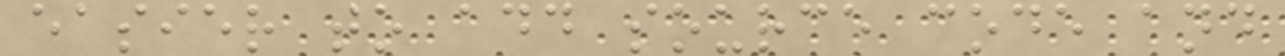easier to add source code and
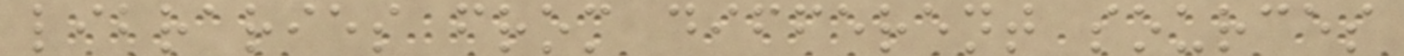libraries from different sources
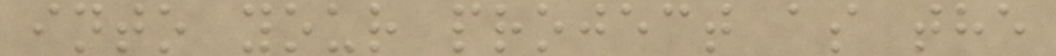into your project as the
